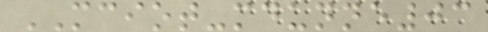MCIOT-mdunne03
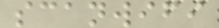scanwifi
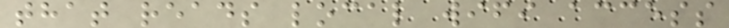that reads local wifi access
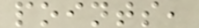points,
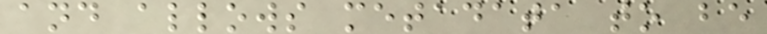and allows metadata to be
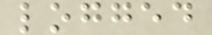logged
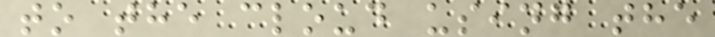to the cloud using the
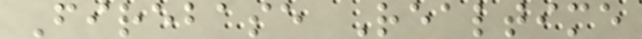Firebase Realtime
